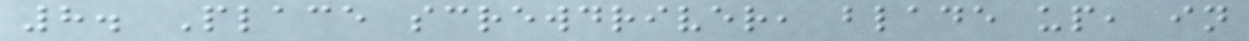8. Place screwdriver, blade up, in
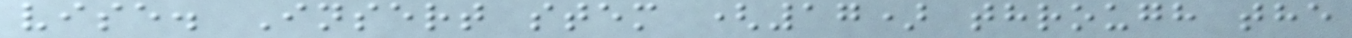vise. Insert stem (17) through the
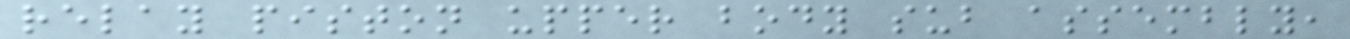relay piston upper body sub assembly,
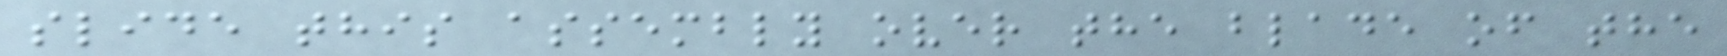slide this assembly over the blade of the
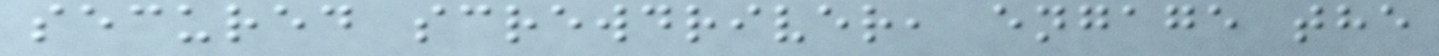secured screwdriver, engage the
